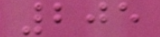205
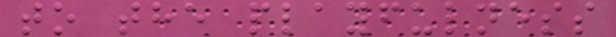to the playfulness
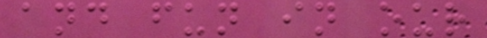and fun in our
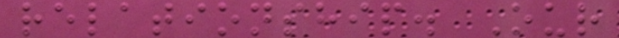relationship. Our
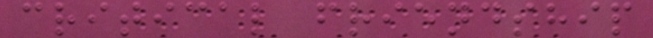critical friendship
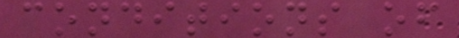conditions of
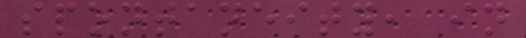spontaneity, in
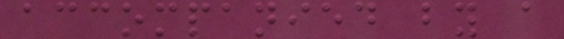accompanied by a
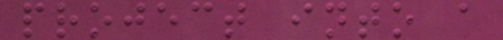project into a
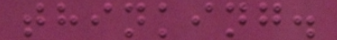thinking.
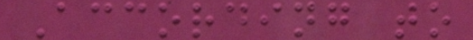According to
